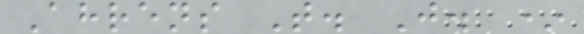Ahrens T. J. *
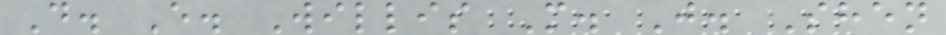D. E. Willis M. J. Shen
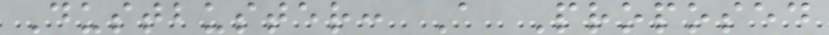Dustbuster: A Proposed
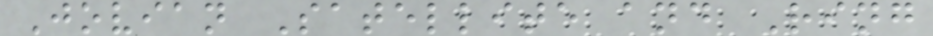Jovian Satellite and Ring
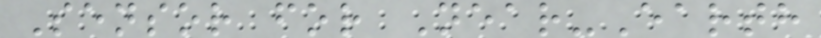Sensor for Near-Earth
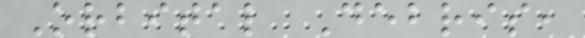Orbital Debris,
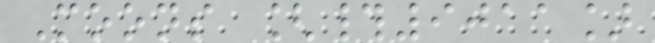Moons [#9011]
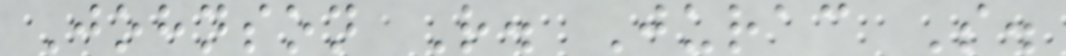Johnson R. Jurac S.
